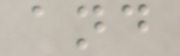and
